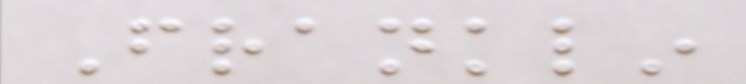Franklin
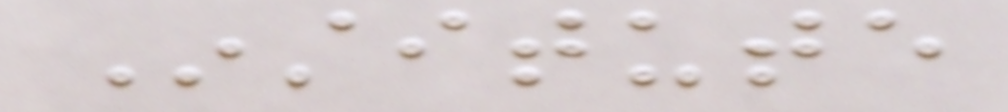Institute
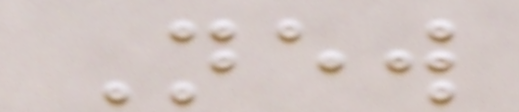New
